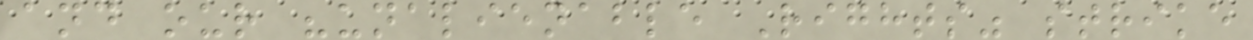and our "unalienable Rights" strike
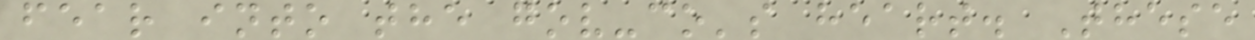fear into the gov-co's heart. These
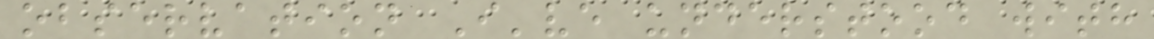observation I've understood with
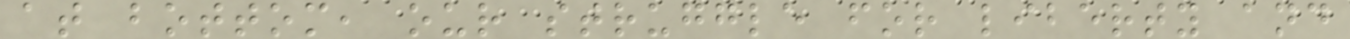at bottom, our struggle for liberty and
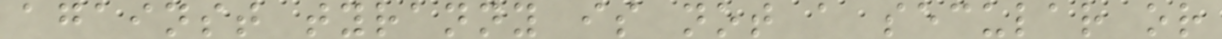against tyranny is not a secular or
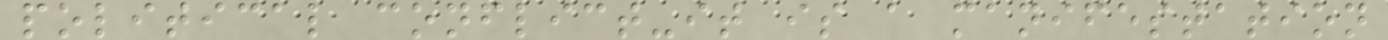political conflict-it is a manifestation
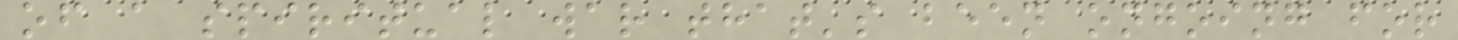of a spiritual war that's been ongoing for
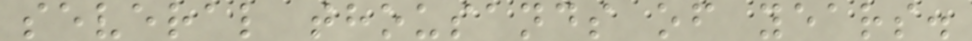several thousands of years.
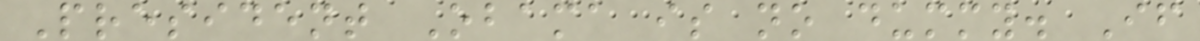President Obama is no dummy. If
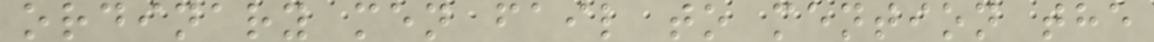ordinary men fail to mention the
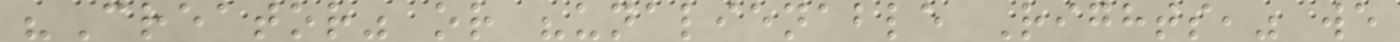"Creator" or "unalienable Rights," we
